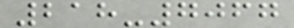218-7067
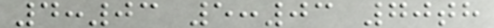4:03 5:03 70th
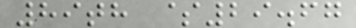89th $29.67
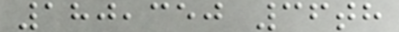180,350 36th
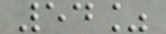54%
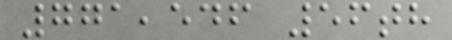771,546 56th
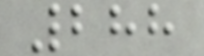288
